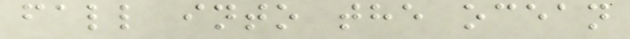fall into the ocean
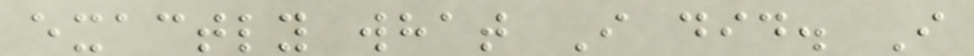exactly what I did. I
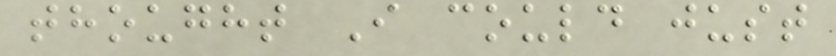thought I could just
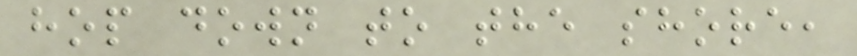hop down to the shore,
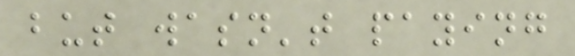but wasn't paying
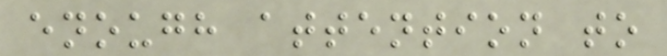enough attention to
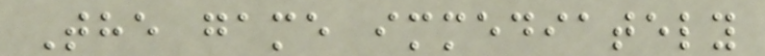The game immediately
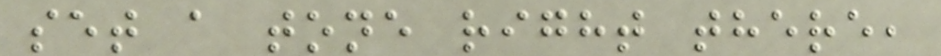set a tone right there,
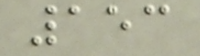153
